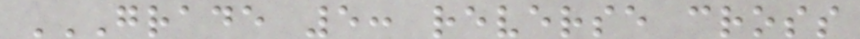GRADE 5: REVERSE CROSS
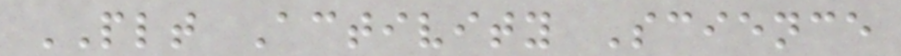PLT Activity Science
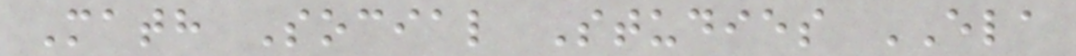Math Social Studies ELA
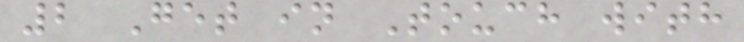2 Get in Touch with
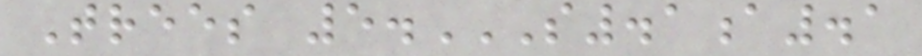Trees 5.S.1A.1
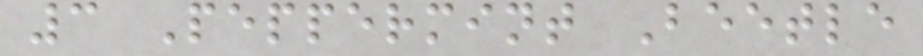3 Peppermint Beetle
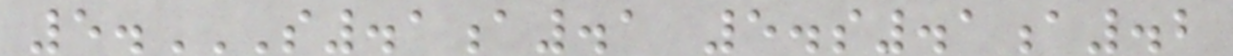5.S.1A.1 5.S.1A.2
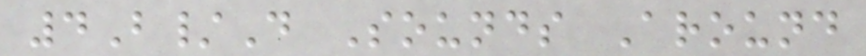4B/D Sounds Around
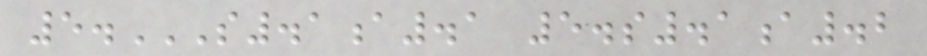5.S.1A.1 5.S.1A.2
